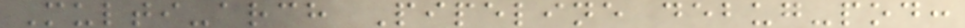Multi-arch Pipeline debug-pod:
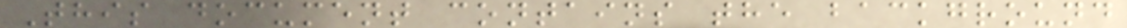This document contains the background
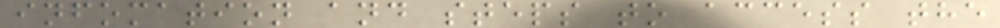infomation and steps to access the
